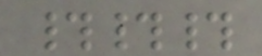###
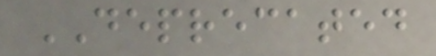DEPRECATED
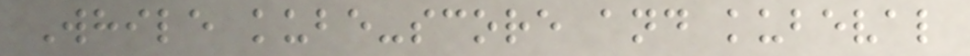While kube-score and kubeval
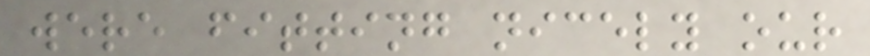were fitting nicely our
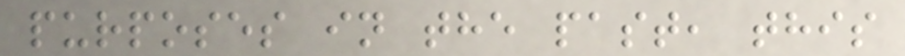purposes in the past, this
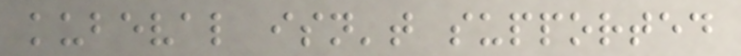kubeval isn't supported
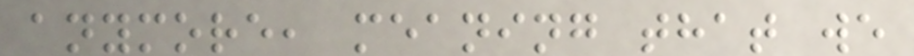anymore, meaning that we
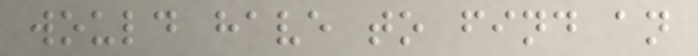would have to find an
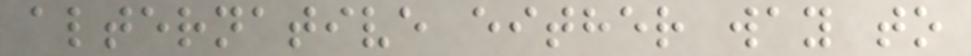alternative either way to
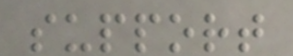support
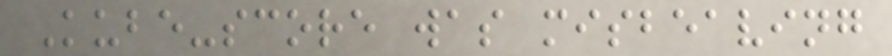Kube-score was misbeaving
